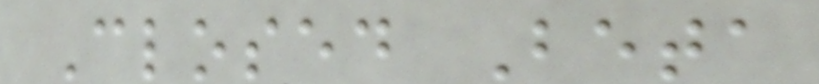Closed Beta
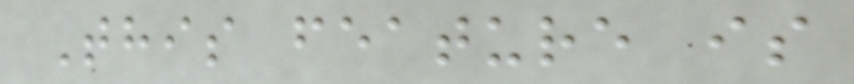This feature is
